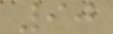90
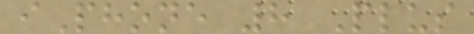iPhone 8 Plus
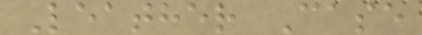Leather Case
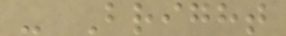- Bright
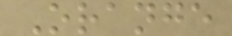Orange
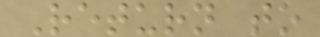Return to
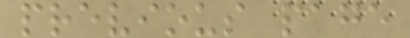previous page
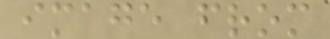image from
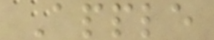Apple
